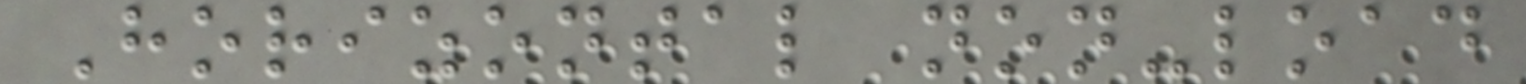Horizontal non-load
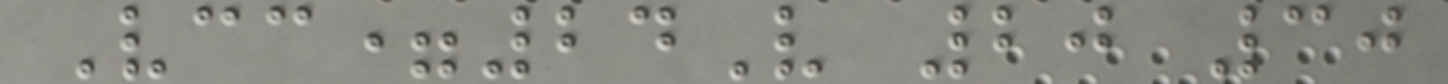Vcc=24V 20 30
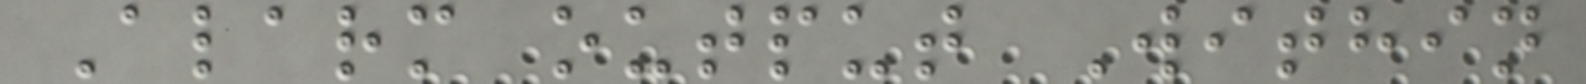Alarm output Within
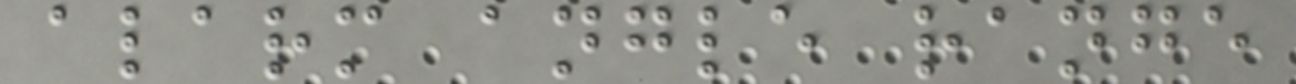alarm angle range
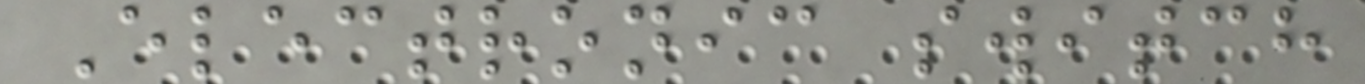Electronic switch
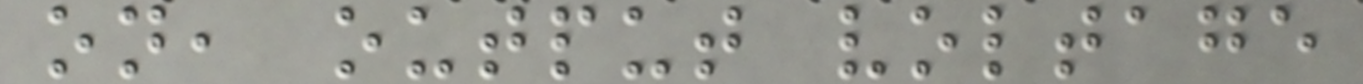on, output voltage
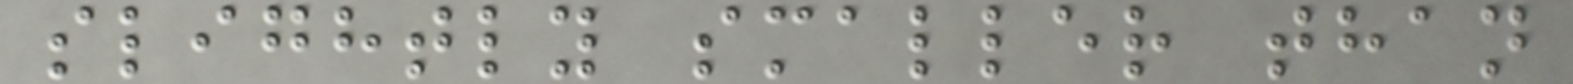slightly smaller than
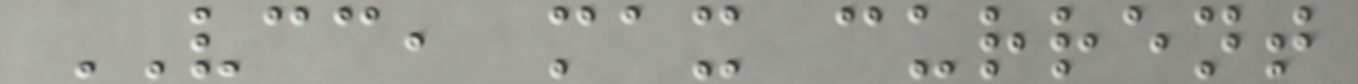VCC, max current
